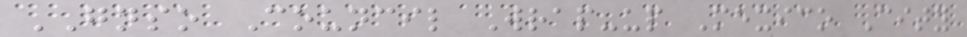GNSO Council Wrap-up Mexico City
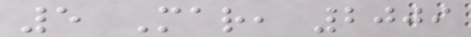5 Mar, 2009
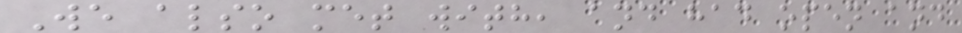We also met with, and had open and
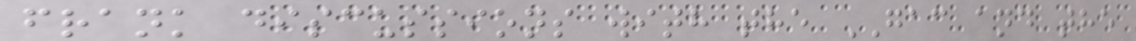frank discussions with the GAC and the
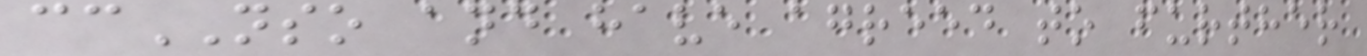ccNSO and have agreed to further
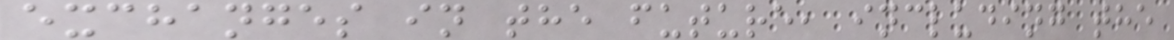exchanges in the future, including the
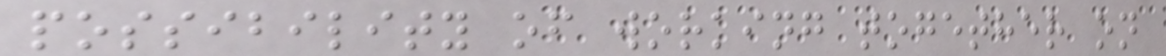possibility of working together on
